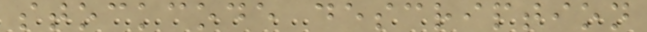stockcode description
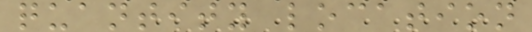quantity location
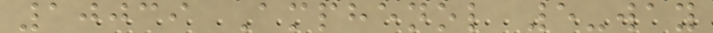10039 Amphenol 5-way
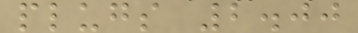plugs 2.00
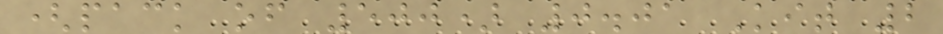(pack of 500) 0.01 Kit 2
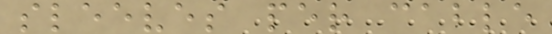sleeves per cable
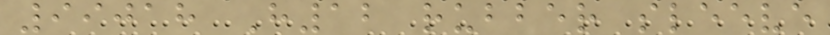99018 H12 rubber sleeve
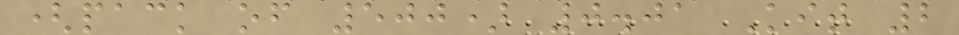(pack of 500) 0.01 Kit 2
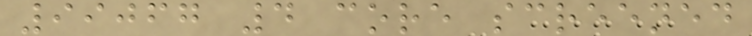99067 4 core screened
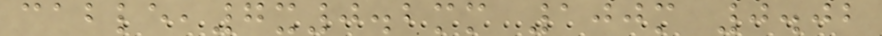cable,7x0.2mm 100m 0.02
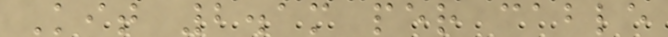Kit 2.1m per cable
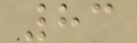83
